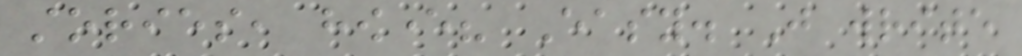stories, however? Easy. Just write
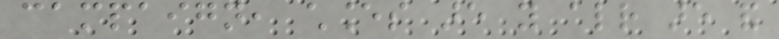campaign, chances are you already are and
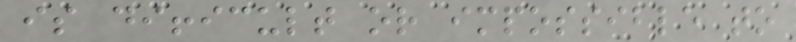is difficult or impossible to
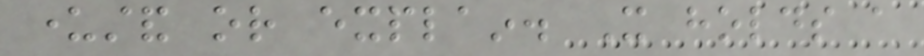understand or explain. It holds a
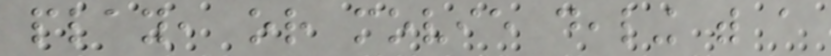play, or movie dealing with a
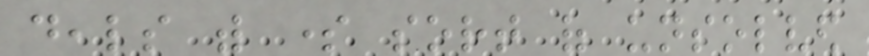deals with some sort of unsolved
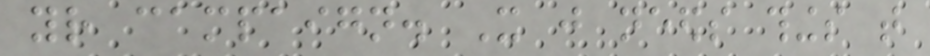your campaign. It just needs things that
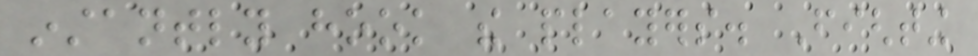instantly hook the players. Fighting
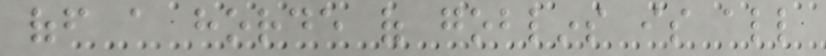off a horde of goblins is all
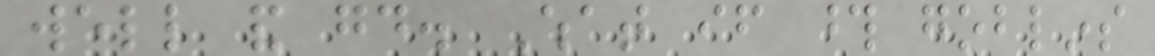well and good. What if those goblins
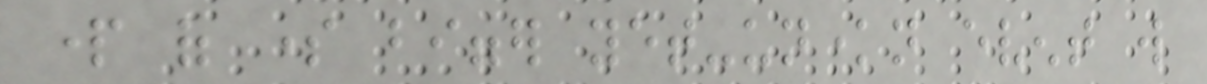part of some bigger yet-unknown event will
